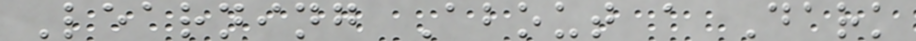Learning About a Dark
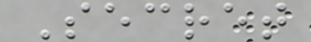Secret
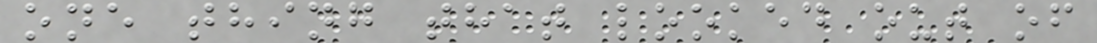one thing that looked out of
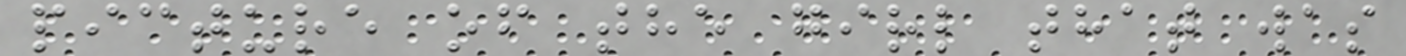picture of the girl that was
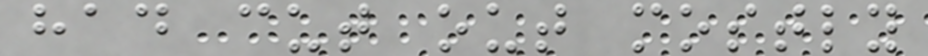had cut out mostly
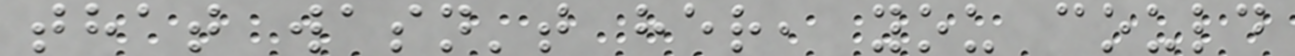that wasn't her, you could
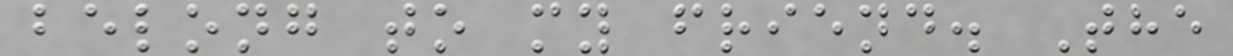belong to my friend. The
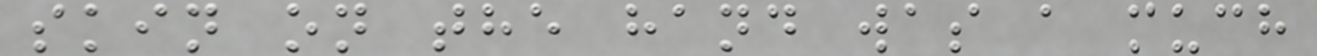skin on the hand was a much
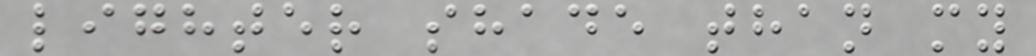lighter shade than my
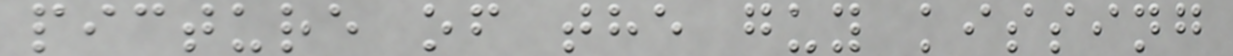picture of the guy kissing
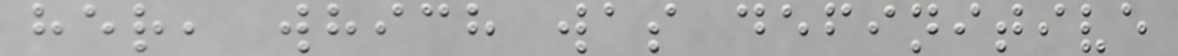her, which was definitive
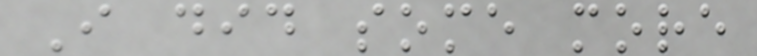I did some more
